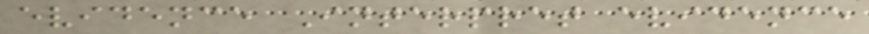evidence Interpret evidence
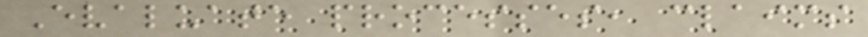Evaluate processes, claims
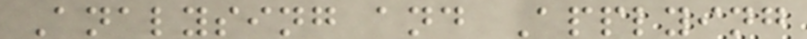Analysing and Applying
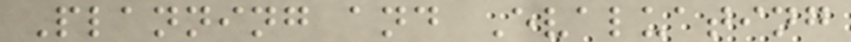Planning and Evaluating
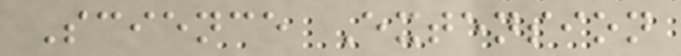Science Extension
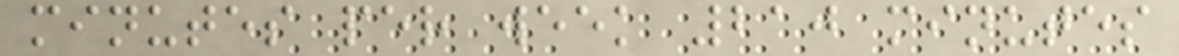minutes per week 210 minutes
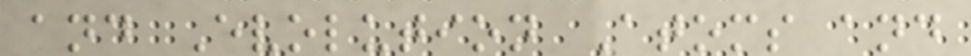and Evolution Atoms and
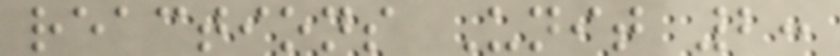reactions Unit 2:
